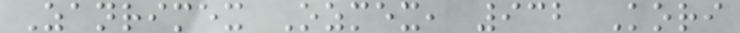Zanrimex Ozmex, 932 Kori
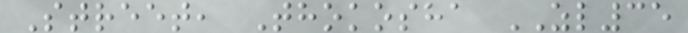Street, Thokosha ZL35
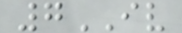7IV
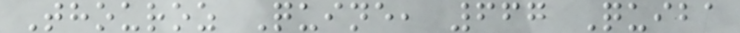Thouroz Quine, 667 Quiba
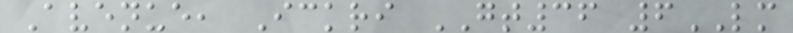Avenue, Ickri GT36 6LM
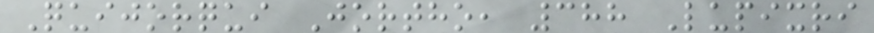Quijorqui Jortho, 388 Lupixri
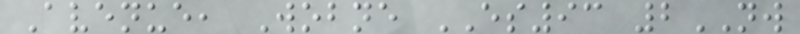Avenue, Wobne ES93 2NW
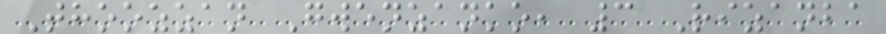Thoozzan Gwenzanko, 3 Rizanba
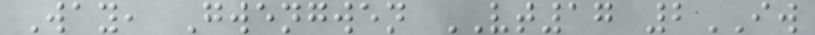Way, Gwengwen VT17 2IW
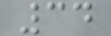34
